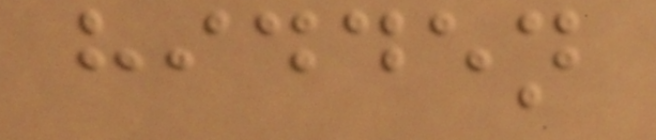hidden
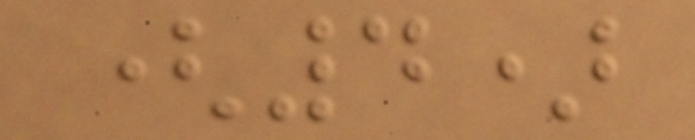(4)
